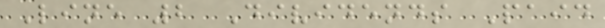Line 2 Dividends Paid
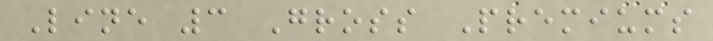Line 3 Gross Premiums
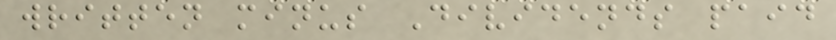written minus Dividends paid
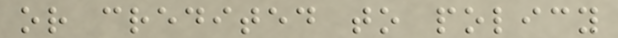or credited to policy
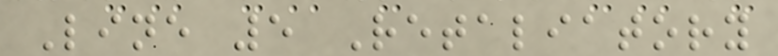Line 5 Retaliatory
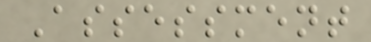Assessment
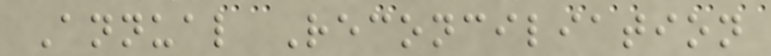Annual Reconciliation
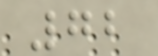72
